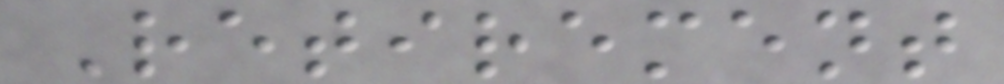Retirement
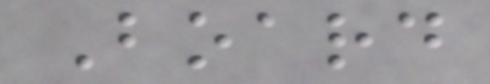Board
